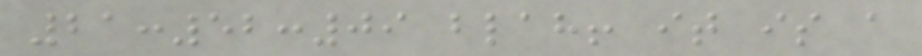21:52:09 blah! it is a
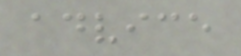advice
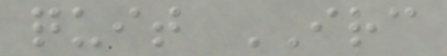quit IRC
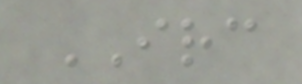IRC
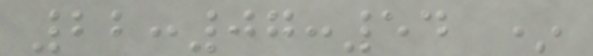22:07:54 *
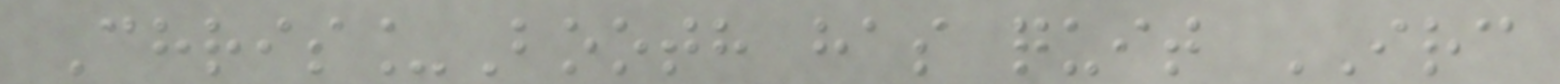Chris_Booth has quit IRC
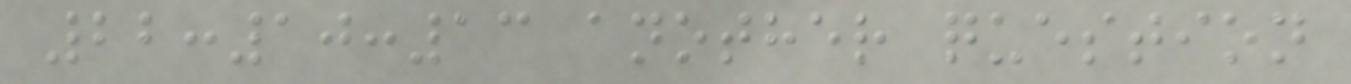22:10:13 another question
